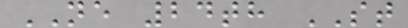NE 24th ST
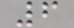6
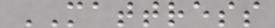MATTRESS
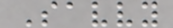Savvy
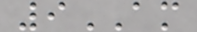9AM
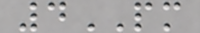4PM
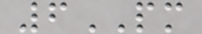6PM
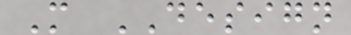M DESIGN
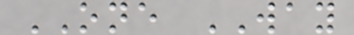ONE WAY
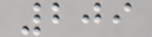209
